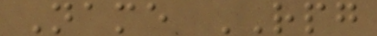Name RPG
